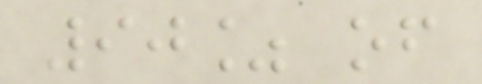90% of
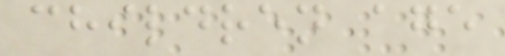children age
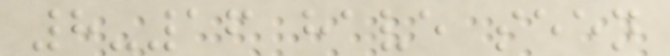8-16 have seen
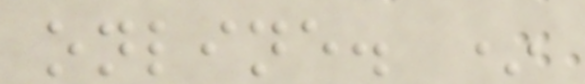online. *
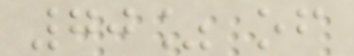70% of
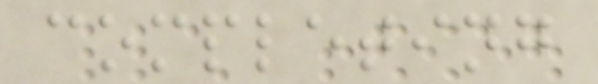completing
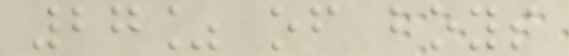27% of boys
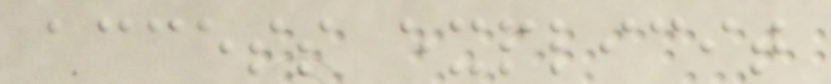access explicit
